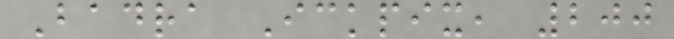Badra Ickpix, 200
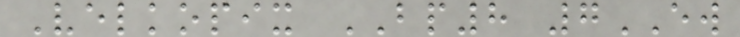Velkopix BP8 7EW
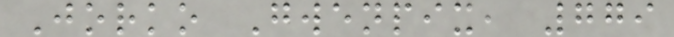Jorko Gwenpix, 779
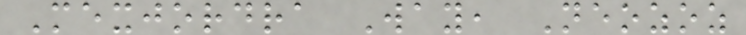Mexjordra Way, Neozoz
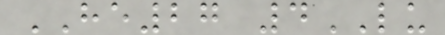HE27 4LU
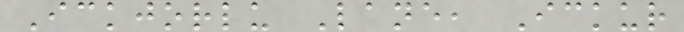Ickjorlu Lane, Ickur
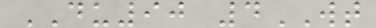DU90 4WT
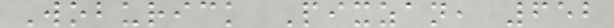Woburick Pixzan, 652
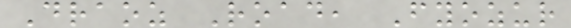Draoz Road, Fyozur
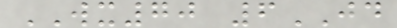WX70 6JD
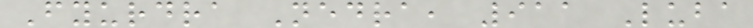Fyurdra Nedra, 911 Luba
